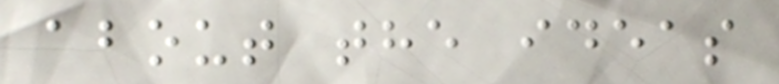about the ideas
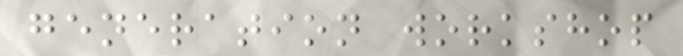generation workshop
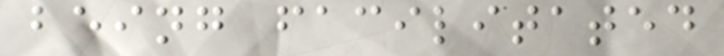being facilitated
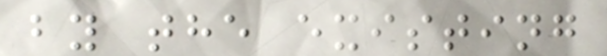by the existing
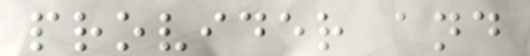provider and
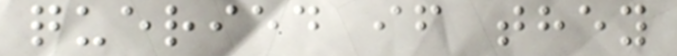queried if they
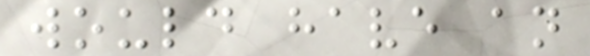would have an
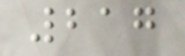217
